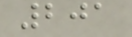201
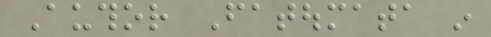Author Fatoumata in
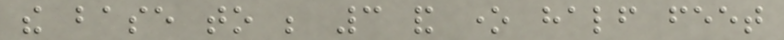the base to be 3 and one half feet
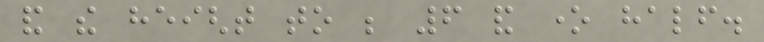and the height to be 6 and one half.
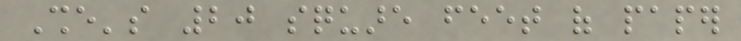She's 20 square feet of paper
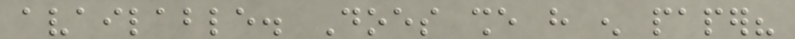available. Does she have enough paper?
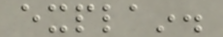explain.
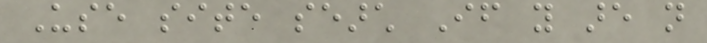Use site search If you are not
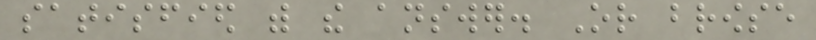satisfied with the answer. Or browse
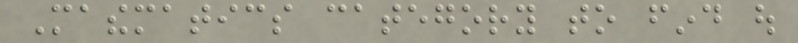Mathematics category to find out
